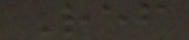Ref
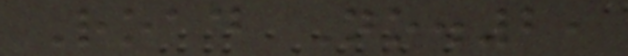Road No.2,
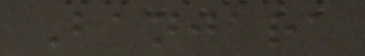Banjara
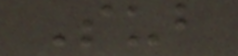Sub
